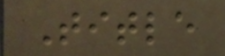Title
